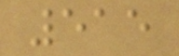515
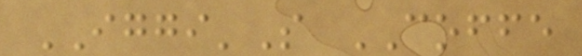IGGI'S COFFE
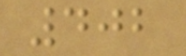402
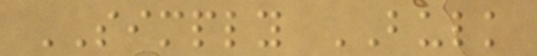SIMPLY BULK
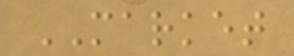MARKET
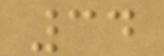34
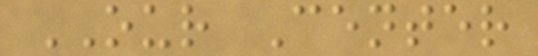OUR Center
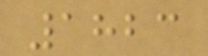1823
